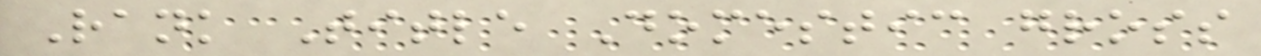Rank Title Domestic gross
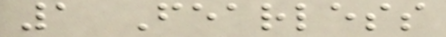1 Fearless
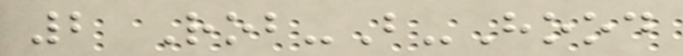2 Rob-B-Hood
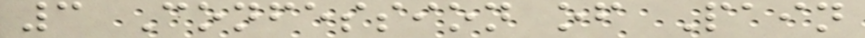3 Confession of Pain
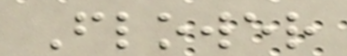Flower
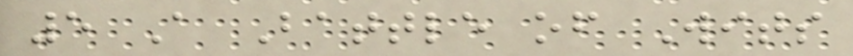5 A Battle of Wits
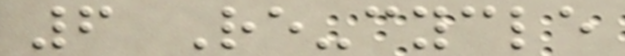6 Re-cycle
